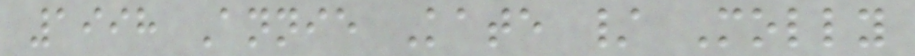1998 Annie Kate / Molly
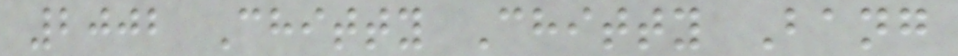2002 Chitty Chitty Bang
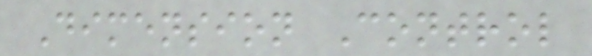Dimension Control
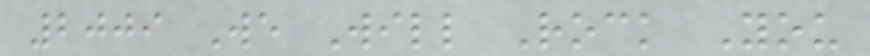2009 We Will Rock You
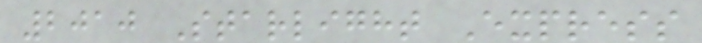2010 Starlight Express
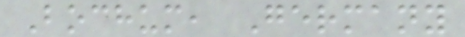Bochum, Germany
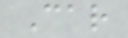Car
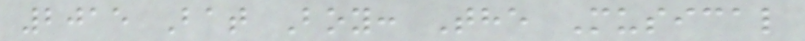2015 Bat Boy: The Musical
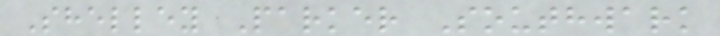Shelley Parker Southwark
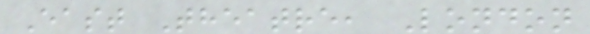East Theatre, London
